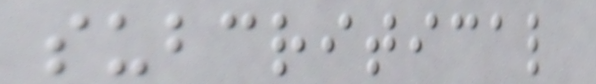subcritical
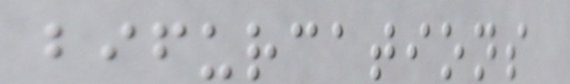bifurcations
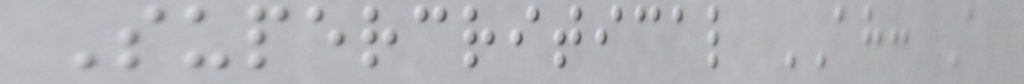Supercritical AH: A
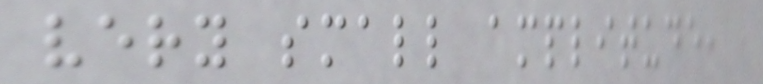very small amplitude,
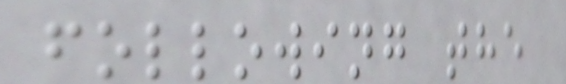following the
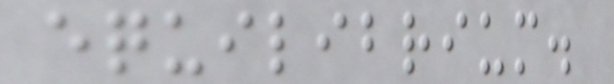equilibrium.
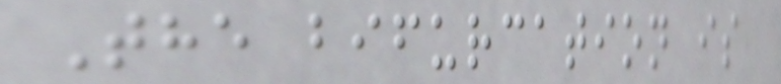The bifurcation is
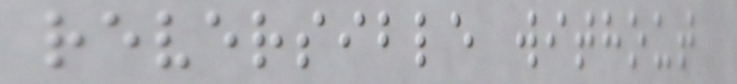reversible without
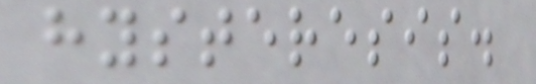hysteresis.
